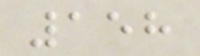158
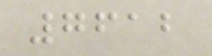7612
